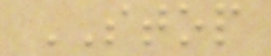STOP
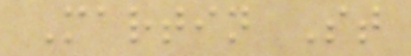Martin St
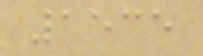1535
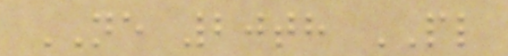NE 20th PL
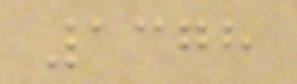1378
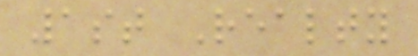1st Realty
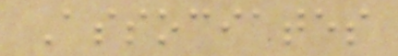Associates
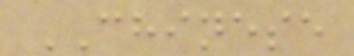CHINESE
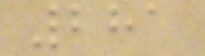281
